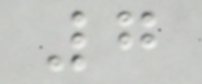7
